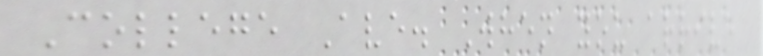College Ave. When you arrive
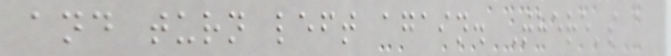and turn left again. There's a
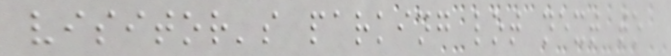visitor's parking lot next to
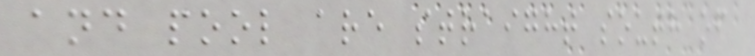and pool are straight south of
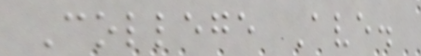College Ave.
